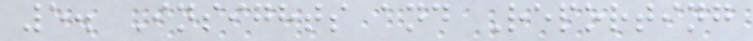5. Insights and Reporting
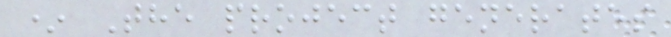* The project generates
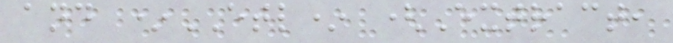and *ETL* (Extract,
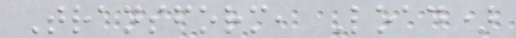Transform, Load)
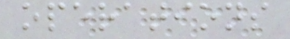operations
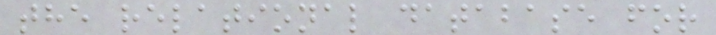the relational database for
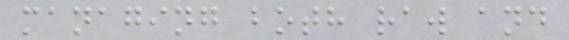managing both raw and
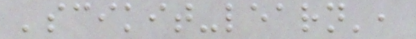'scikit-learn',
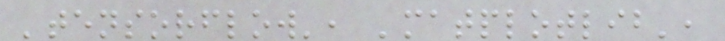'tensorflow', 'matplotlib',
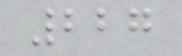227
